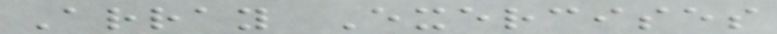Array Exercises
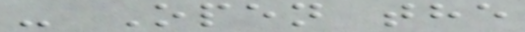- Open the
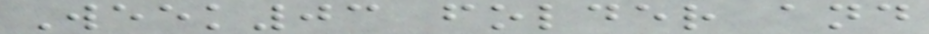Week03 folder and
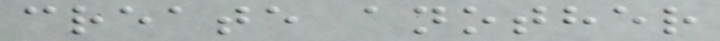create another
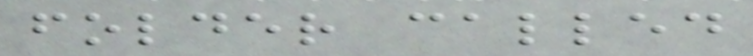folder called
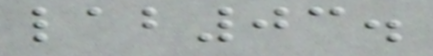lab03.
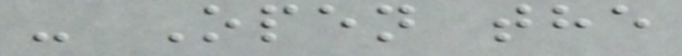- Open the
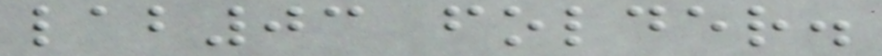lab03 folder.
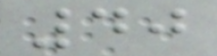40
